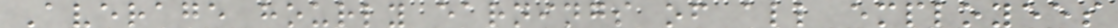Average hourly earnings of all employees
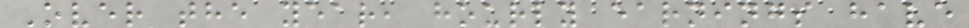Over the year, hourly earnings have
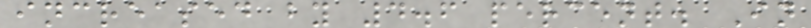increased by 4.6 percent. In
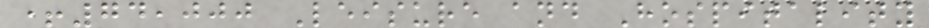+74,000 Leisure and Hospitality
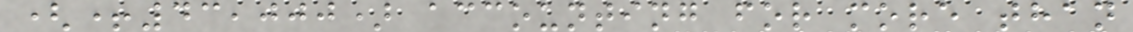(+43,000) accounting for more than
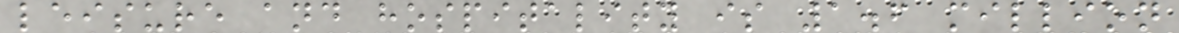leisure and hospitality is 1.6 million
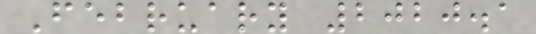February 2020.1
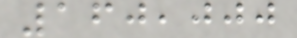160,000
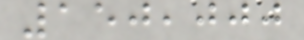150,000
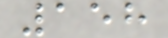158
